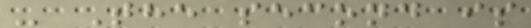- The second is
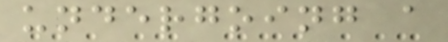undergoing a
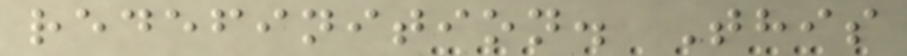redefinition. This
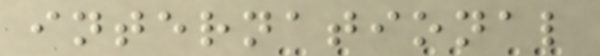international
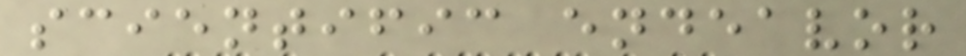scientific endeavor
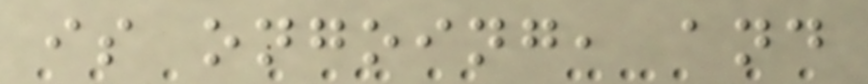is ongoing, and
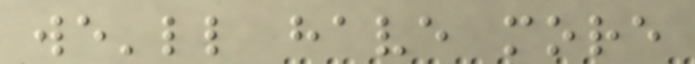we'll have more
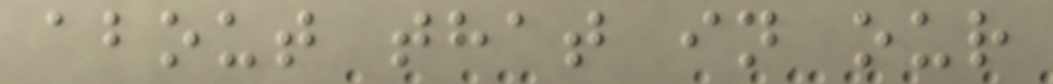about that in our
